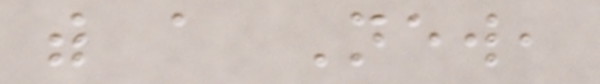with a New,
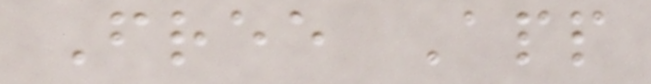Free App
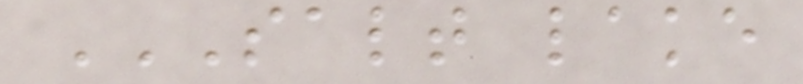SALT LAKE
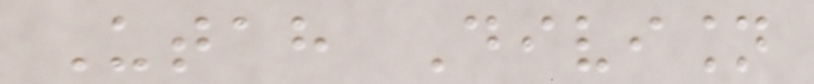Utah Division
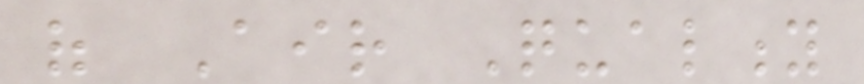of Air Quality
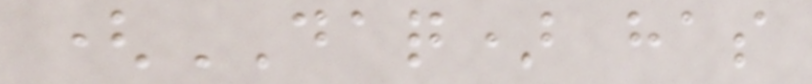(DAQ) has
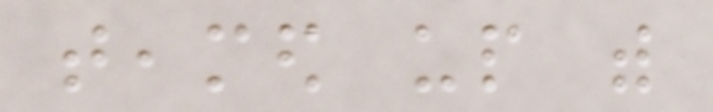teamed up with
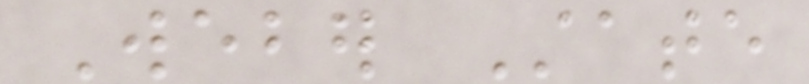Weber State
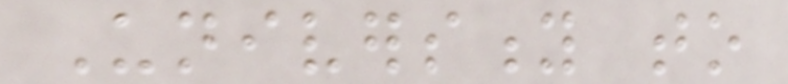University to
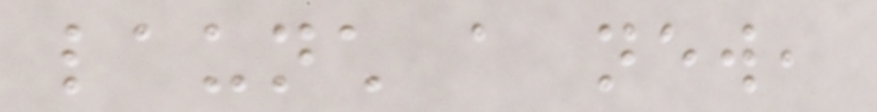launch a new,
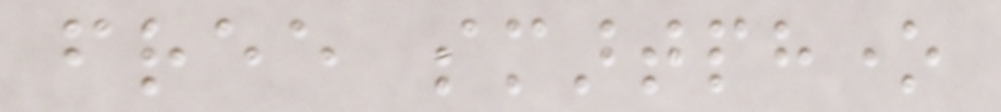free smartphone
